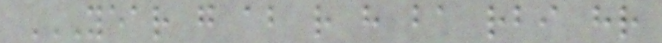YEAR G AB R H BA RBI HR
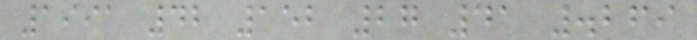1991 42 152 27 41 .269
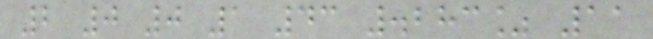2 0 0 1 43 .283% 11
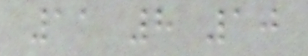11 8 10
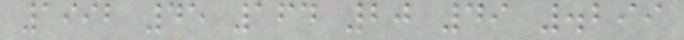1992 45 164 20 49 .299
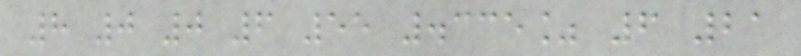8 0 0 6 55 .335% 6 21
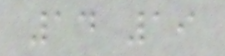14 19
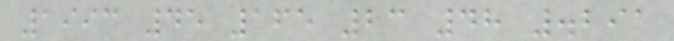1993 45 165 23 48 .291
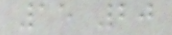15 20
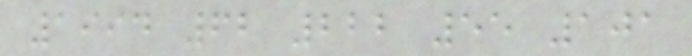1994 62 222 55 101
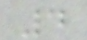4
